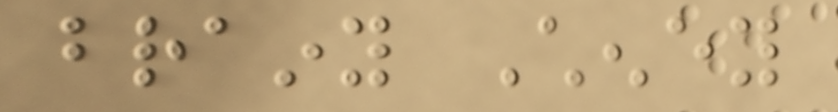brainy Cheney
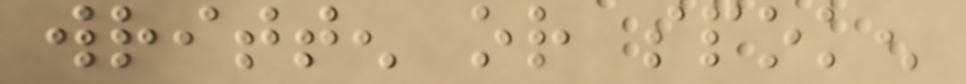written or spoken
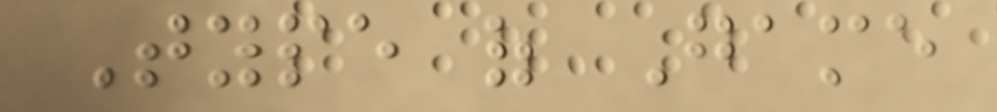Type of Game
